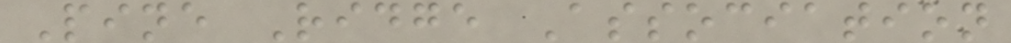Pine Ridge Association
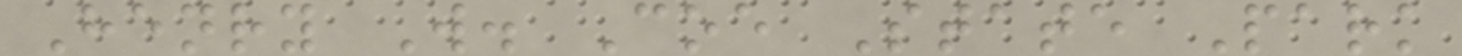Henry W. Coe State Park
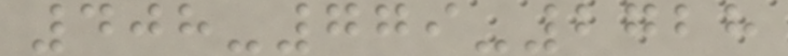408-779-2728
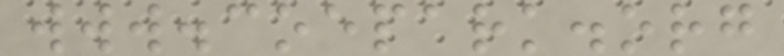www.coepark.org
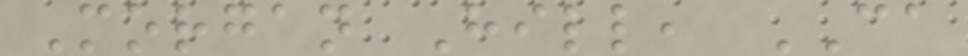Morgan Hill, CA
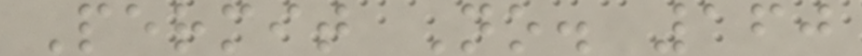Permit No. 160
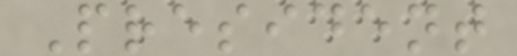President
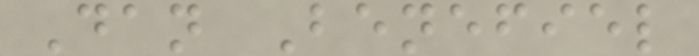Dan Benefiel
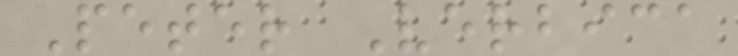Peter Verbica
